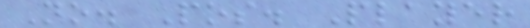No. Pos. Player
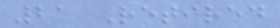21 Retired
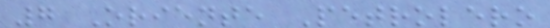7 Oriente Petrolero
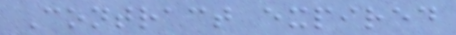Contract expired
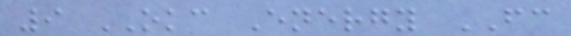9 OKC Energy FC
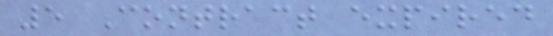5 Contract expired
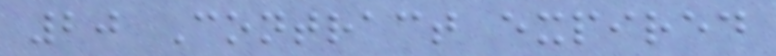20 Contract expired
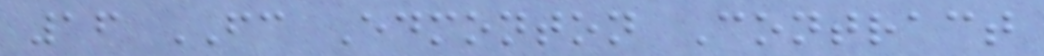16 FC Edmonton Contract
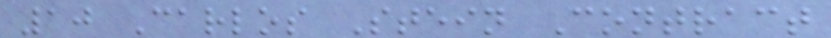10 Carlos Stein Contract
